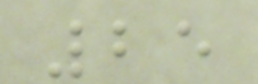25
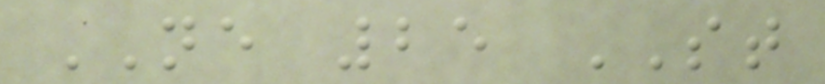NE 25 ST
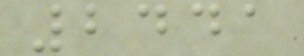2441
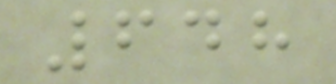648
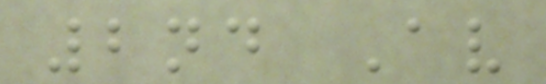2nd Av
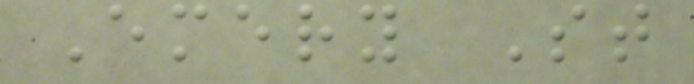Emery St
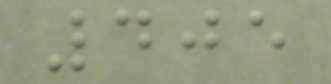405
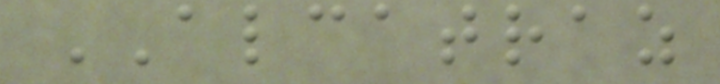ALCATRAZ
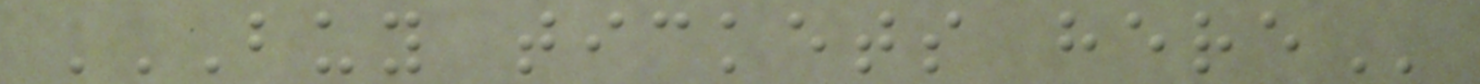BUY TICKETS HERE
